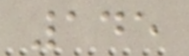145
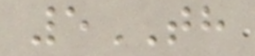5TH
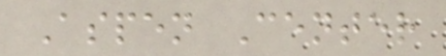Aspen Center
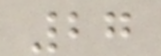27
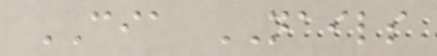CIA NAILS
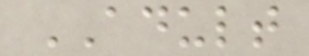ADULT
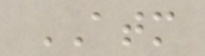ATM
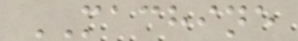MACHINE
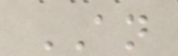AN
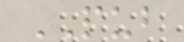PUB
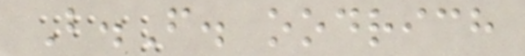B.F. oodrich
